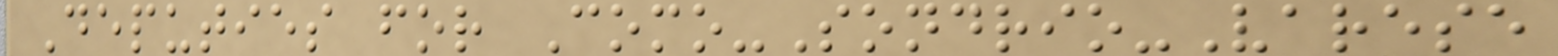Deputies for Como-Sondrio-Varese
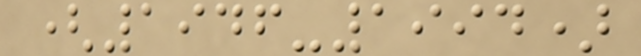(1946-1994)
